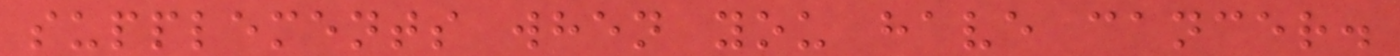supplements when you have cancer.
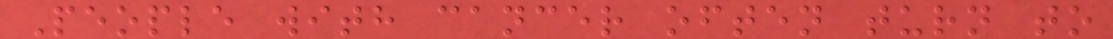People with cancer often turn to
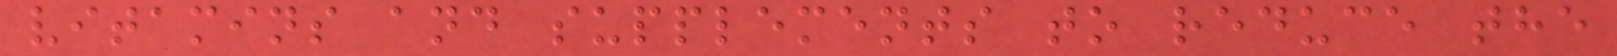vitamins and supplements to reduce the
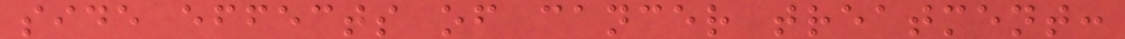side effects of cancer treatment:
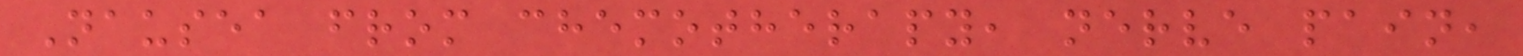Nausea from chemotherapy, nerve pain,
